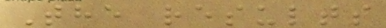The results
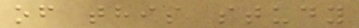of this study
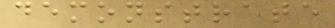demonstrate
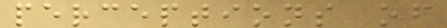perceptions of
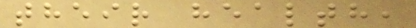their health,
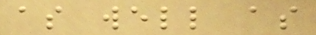as well as
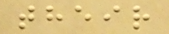their
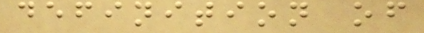definition of
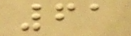61
